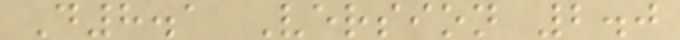D8.1 Version 2.0
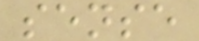sense
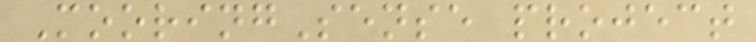MooringSense project
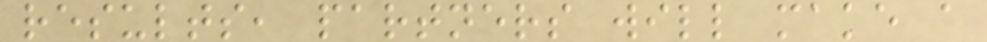results, partners will make a
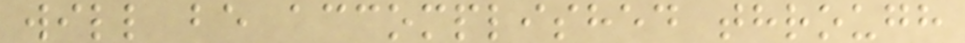will be accomplished through
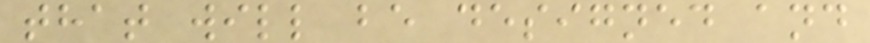that will be designed and
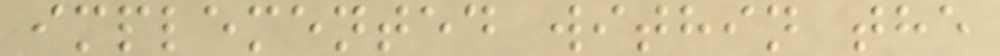implemented within the
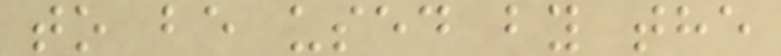to be used by the
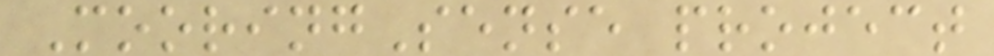MooringSense project
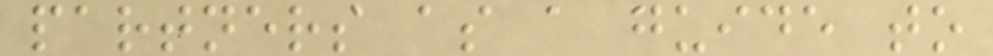partners as a guide to
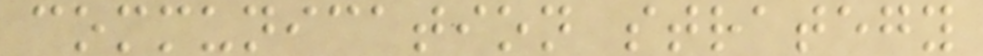communication strategy
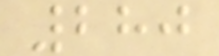280
